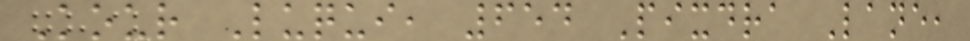Kour Luqui, 654 Pixdra Lane,
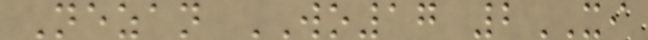Nezan WO17 2XI
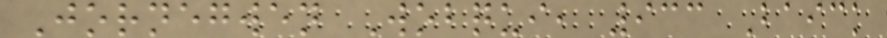Jornegwen Wobqui, 933 Baick
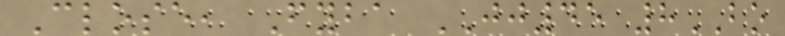Close, Fyba JJ45 8BO
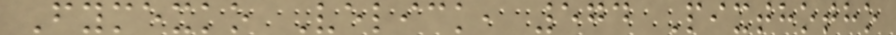Fymexko Velick, 574 Pixthotho
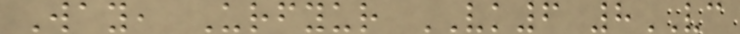Way, Urfyur VK6 8VC
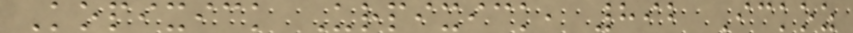Kopixick Urpixick, 892 Ickoz
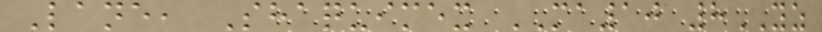Lane, Shaquimex MA10 8YZ
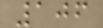106
